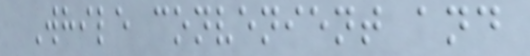While convenient and
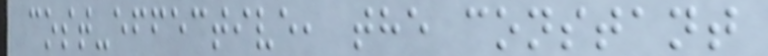cost-effective, the constant
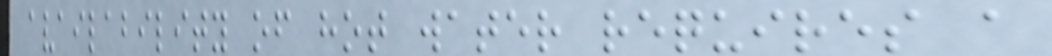availability of hot water requires a
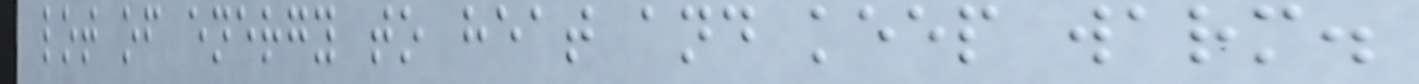lot of energy to heat and keep warm.
